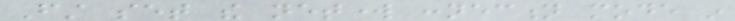First set the network connection mode in
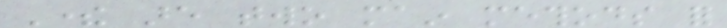There are two main methods for
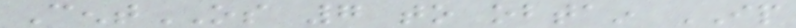CentOS 7 to obtain IP
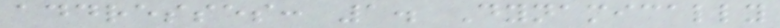addresses: 1. Dynamically
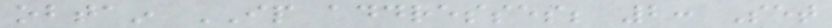obtain IP addresses; 2: Set
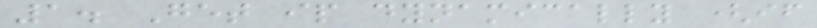1. Get ip dynamically (if
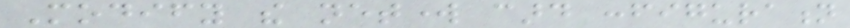Modify the network card configuration
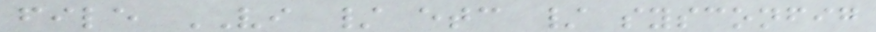file VI / etc / sysconfig
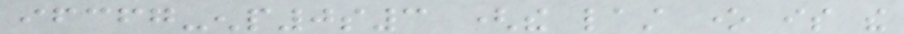ifcfg-enp0s3 (the last one is the
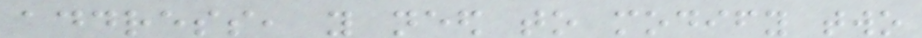address, you need to modify two
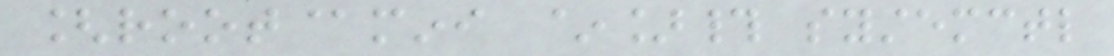[root@mini ~]# systemctl
